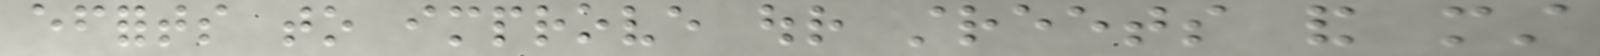efforts to improve our streets and must
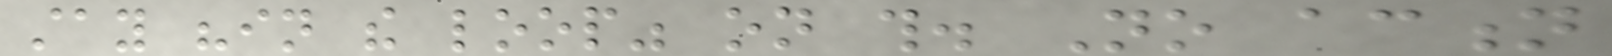stay "in the loop" on this. No action
